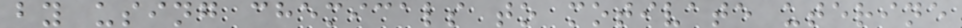by using chemicals to motivate uterine
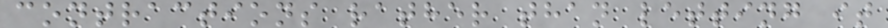contractions rather than letting it
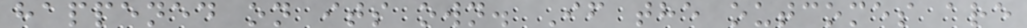happened on its own. If the outcomes are
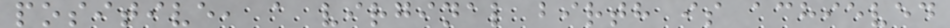positive, a virginal birth is achieved
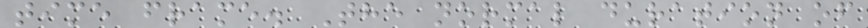time frame. The normal duration of
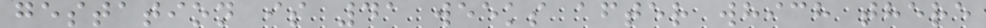gestation is 41 weeks after which there
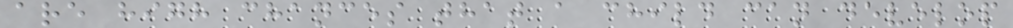are high chances that a child can develop
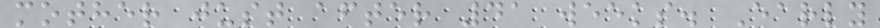mother just after 41 weeks. Early
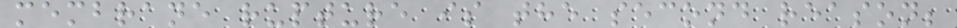membrane rupture is the second reason;
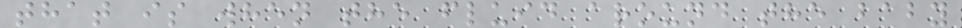that is when the fluid around the baby
